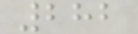282
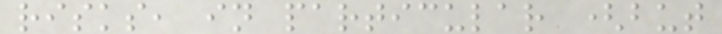risks, in particular (but
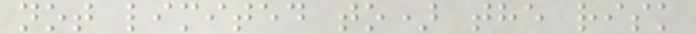not limited to) the risk
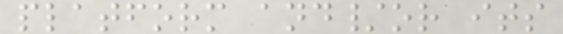platform and/or its
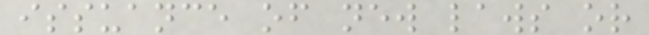issuance of new laws or
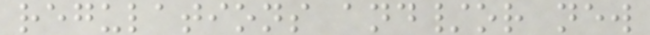regulations and/or new
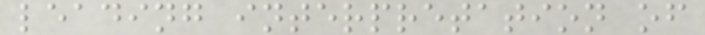leading interpretation of
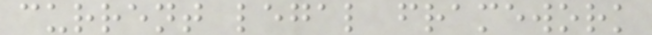current legal framework
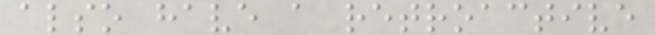also have a retroactive
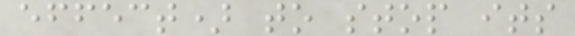effect) to stop its
